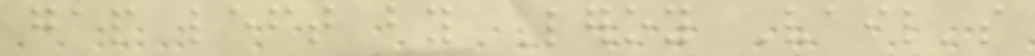gap left by Leroy Vail's
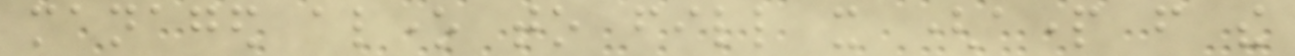managed alone to fill it (apart from the
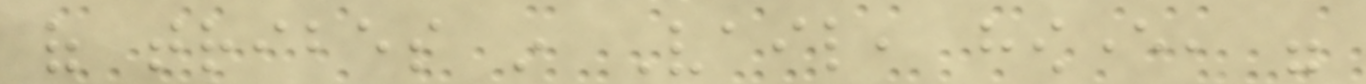of tribes in Vail, however, were
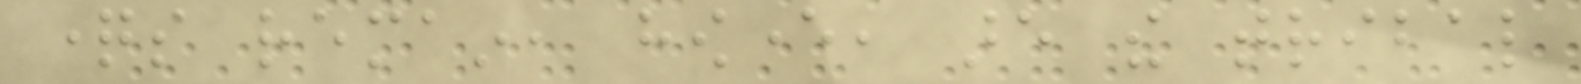questions remain, however, are the tribal
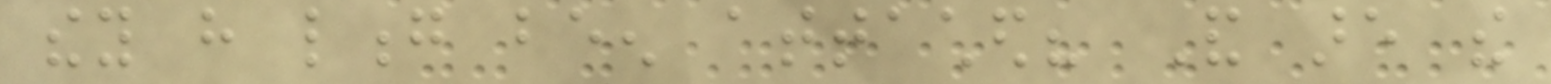they have long been attached? And are the
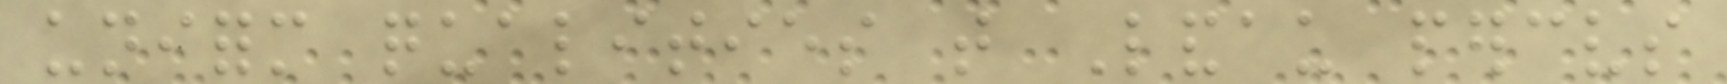uniform qualities that Landau perceives
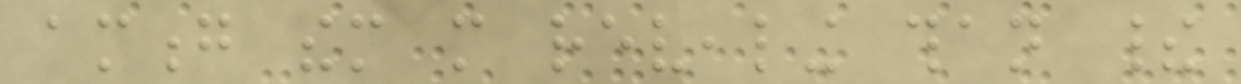among them more revealing than their
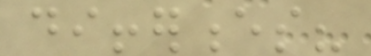differences?
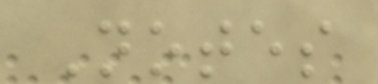Notes
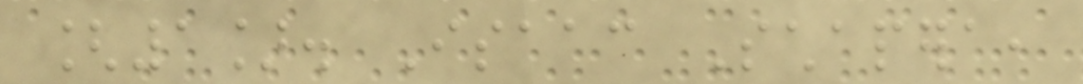[1]. Isaac Schapera,
